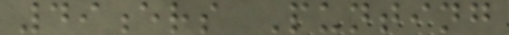49ers Punting
